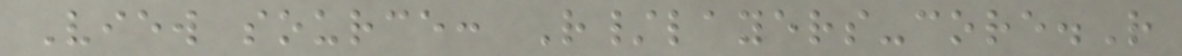View source: R/layers-core.R
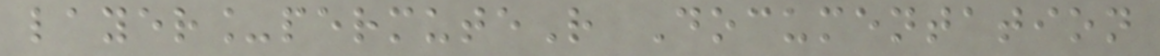layer_permuteR Documentation
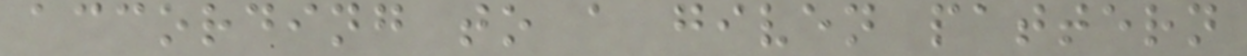according to a given pattern
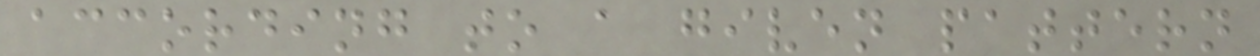according to a given pattern
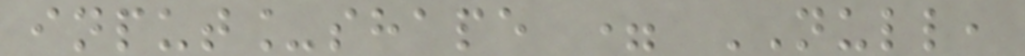input_shape = NULL,
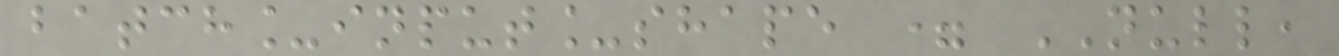batch_input_shape = NULL,
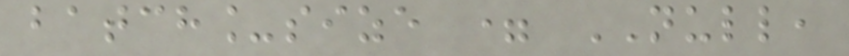batch_size = NULL,
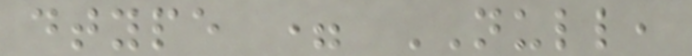dtype = NULL,
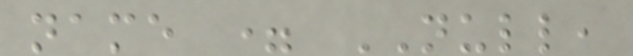name = NULL,
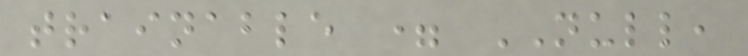trainable = NULL,
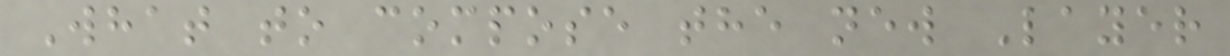What to compose the new Layer
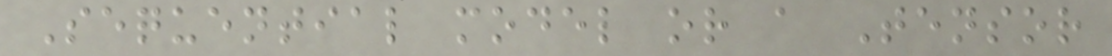Sequential model or a Tensor
